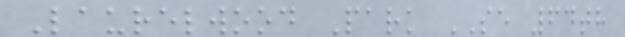Laurelwood Park SE 64th
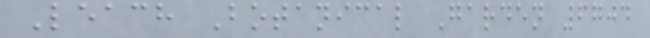Leach Botanical Garden 6704
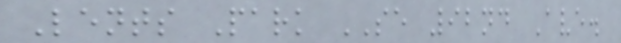Lents Park SE 92nd Ave.
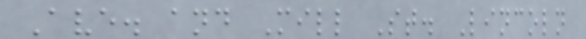Ave. and Mill St. Lincoln
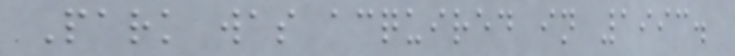Park was acquired in 1993.
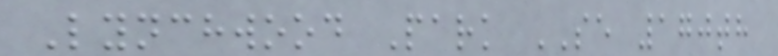Lynchwood Park SE 170th
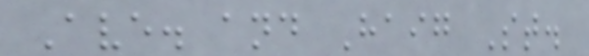Ave. and Haig St.
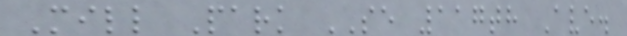Mill Park SE 117th Ave.
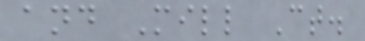and Mill Ct.
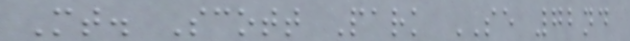Mt. Scott Park SE 72nd
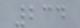234
